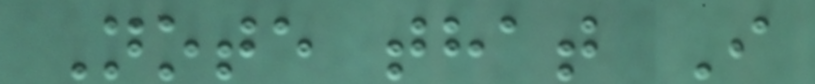Note that I
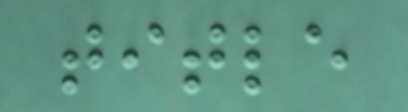title
